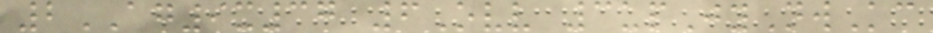2AG9x37 6Ovv 3upJyNwKc
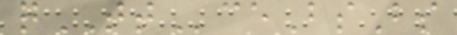qTTceBsBs
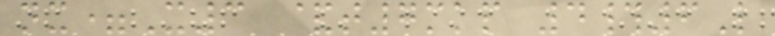nx=X3 &t7mkp 4#6L
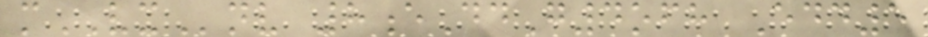mVXnv 8eDdG4ofh Edd5
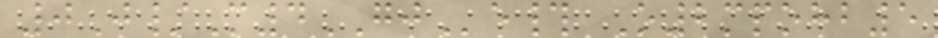0J/M4GJe# O2mpohb5
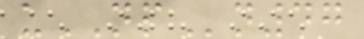uNPn47
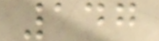147
